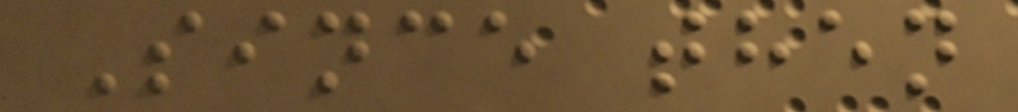Since then
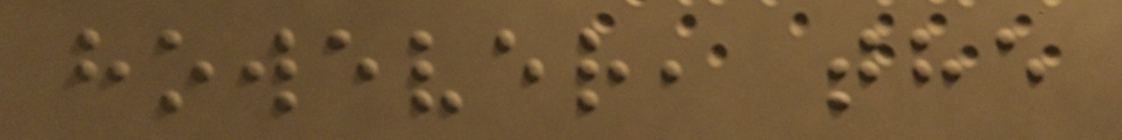however, the
